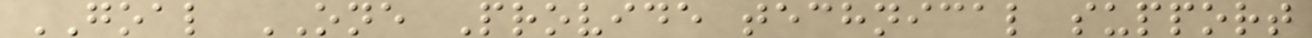GOAL ONE Provide technical support
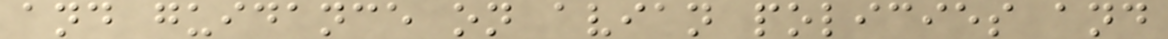and guidance on avian policies and
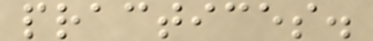practices.
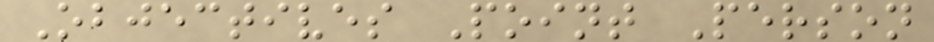Objectives Point Person
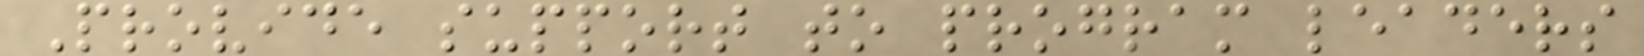Provide support to program leaders
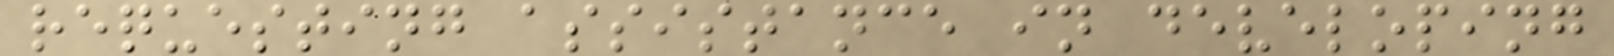requesting assistance in developing
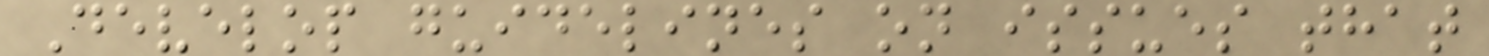Develop guidelines on issues that
